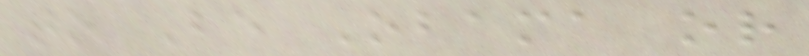to Be Obama or
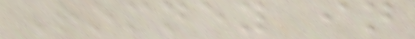Romney in
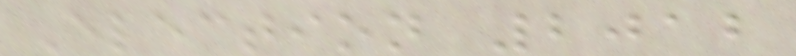Election 2012
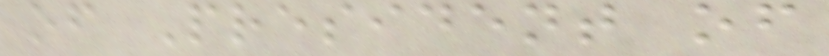of President of
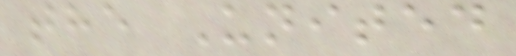the United
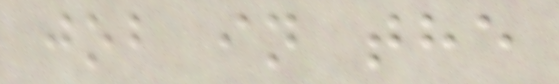job in the
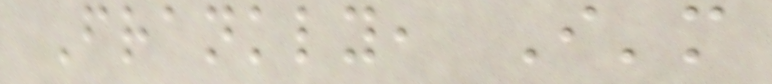Frankly, I'm
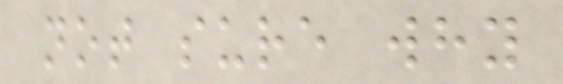not sure why
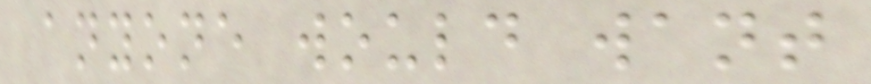anyone would want
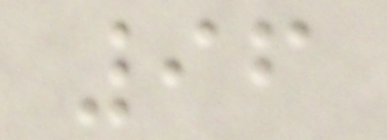96
